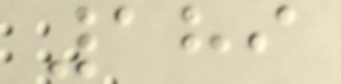189
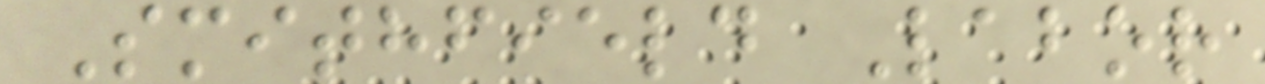Smithfield Labor
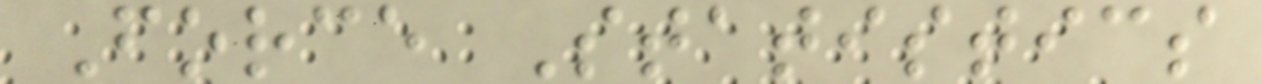Force Statistics
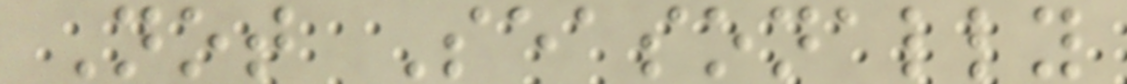Not Seasonally
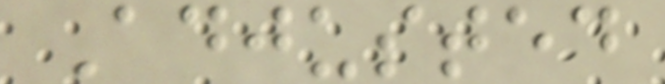Adjusted
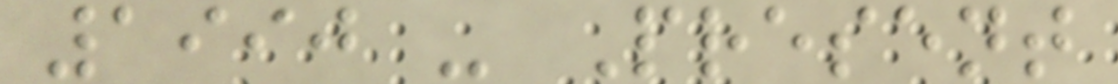1990 - Present
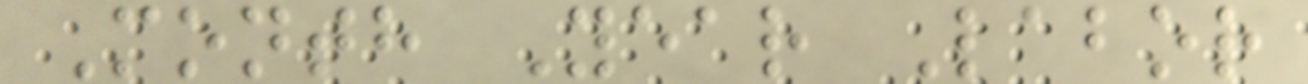Month Year Labor
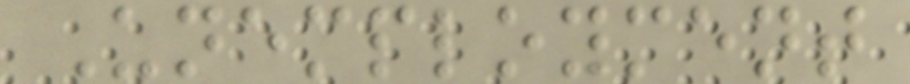Unemployment
